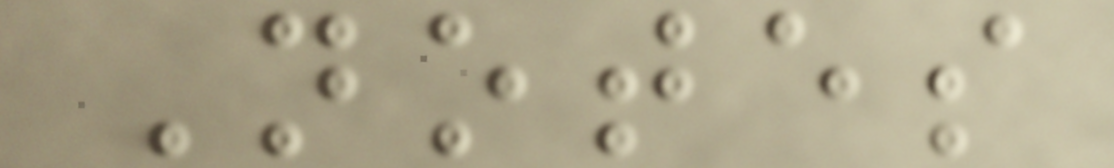Notes
